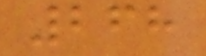268
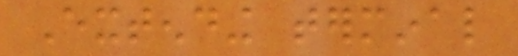Extending terminal
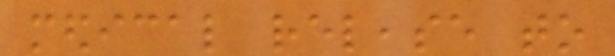medical release to
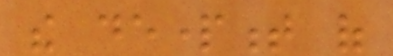the department of
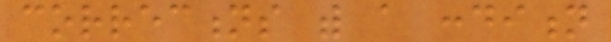corrections with a condition
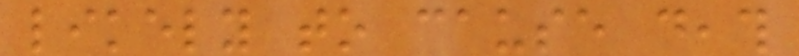likely to cause death
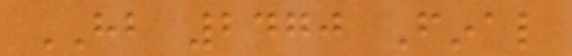HB 2470 Final
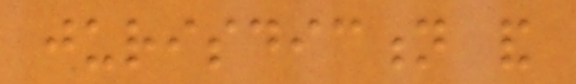jurisdiction and
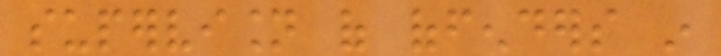supervision of offenders in
